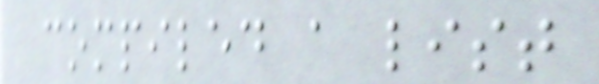compiled a list
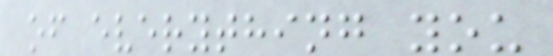of everything you
